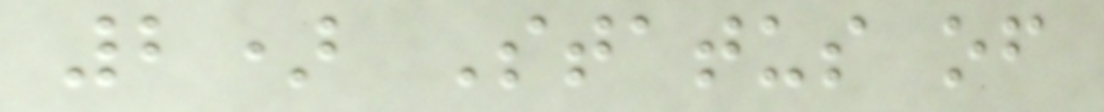2) Status of
